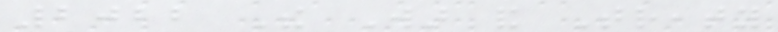2022 The War and Treaty
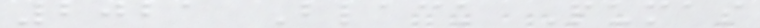2021 Black Pumas
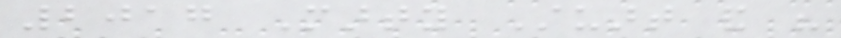2017 Marty Stuart and his
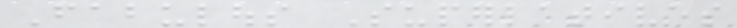Fabulous Superlatives
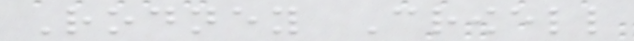Rodney Crowell
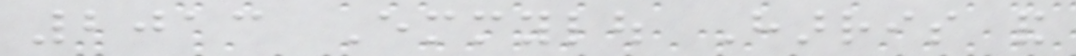2013 Emmylou Harris and
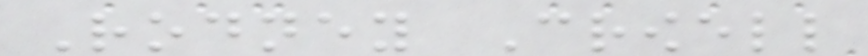Rodney Crowell
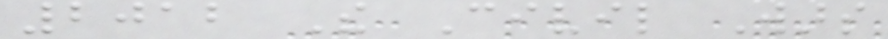2012 The Civil Wars
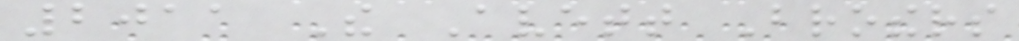2011 The Avett Brothers
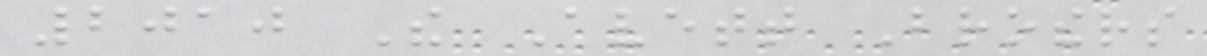2010 The Avett Brothers
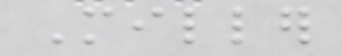Miller
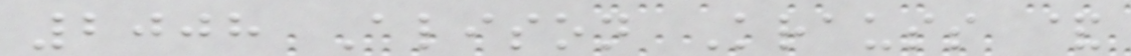2008 Alison Krauss &
